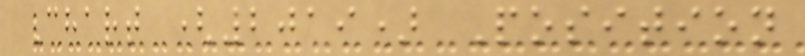Chart (2019) Position
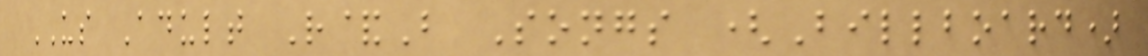US Adult R&B Songs (Billboard)
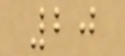20
